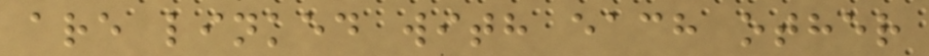are linked with each other
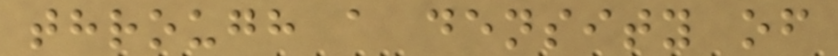through a density of
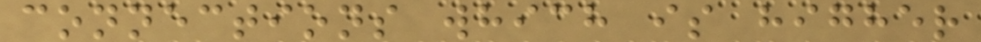connections which is higher
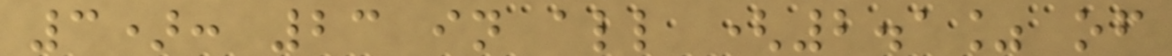3): 23 in all (2.1% of
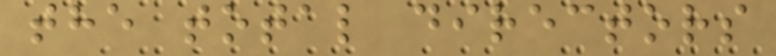the total directors
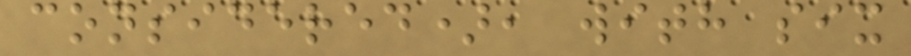considered), with six
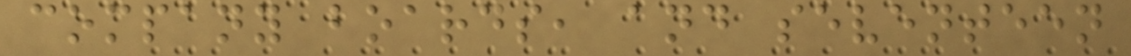company boards, and seventeen
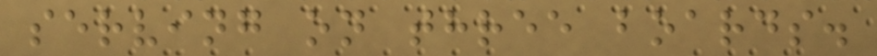serving on three boards.
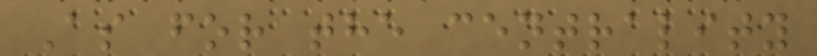As for the centrality
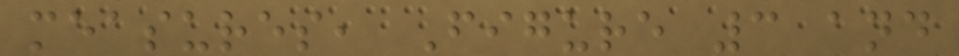measures, Figure 3 and
